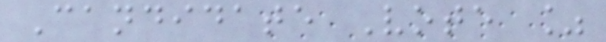Candidate Vote %
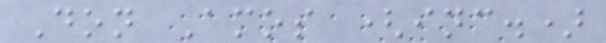Don Amos (inc.)
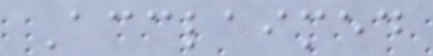Acclaimed
